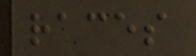races
